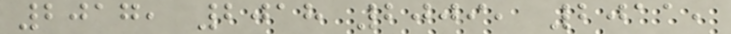2017, 2018 2009, 2011,
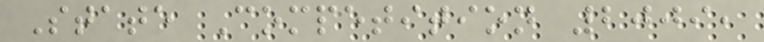State Competition 2009,
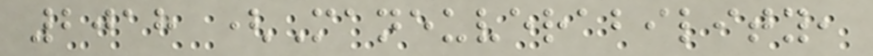2018 (Maneuverability,
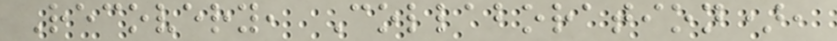Recovery, Collaboration),
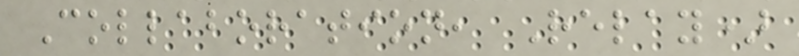Collaboration, Relay)
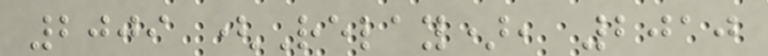2009 (Relay), 2010
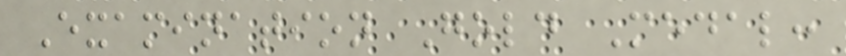Examination Gold Medal:
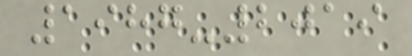1987-2019
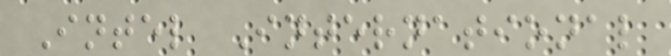Intel International
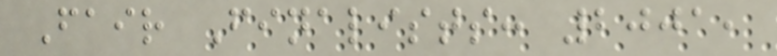Fair Finalists: 2001,
